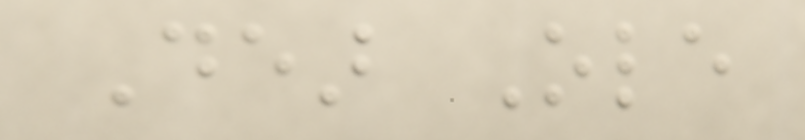Dear Ole
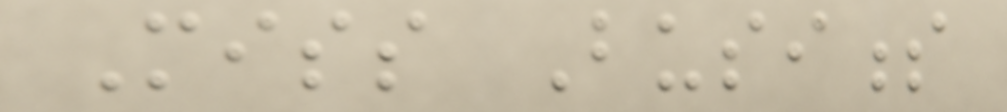Miss Business
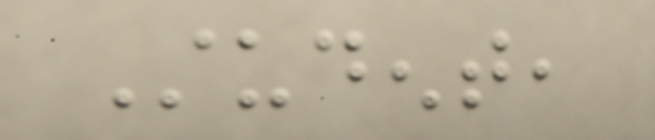Student,
